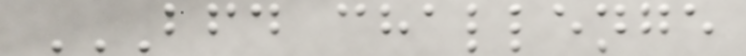BFD CHALLENGE
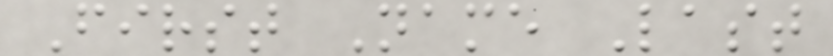First Name Last
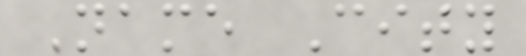Name City
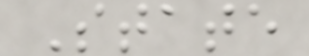State
